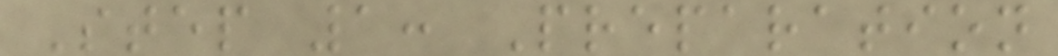Step 1: Preparation
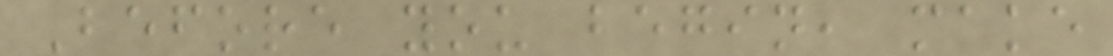Before you begin, make
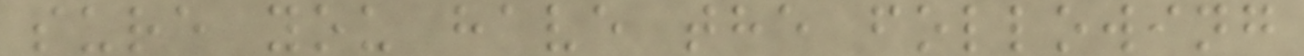sure you have the following
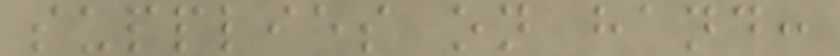supplies on hand:
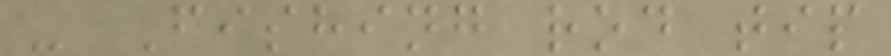- Fishing rod tip
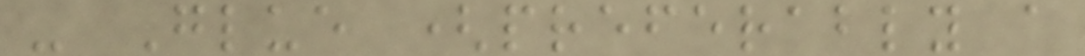- Glue (preferably a
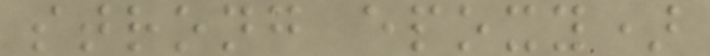strong epoxy)
